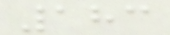183
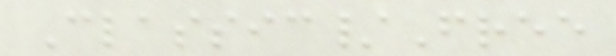Classic/Free
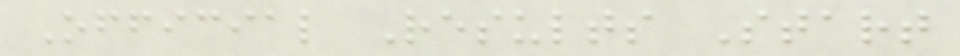Official Results Start
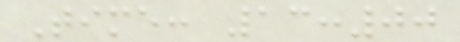Time: 13:00
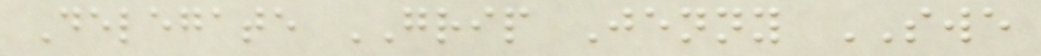Delegate GRIP Jenny SWE
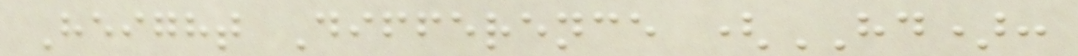Height Difference (HD):
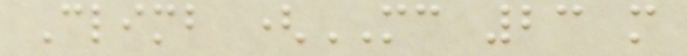Climb (MC 23 m
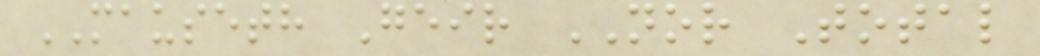MAUSETH Geir NOR Total
